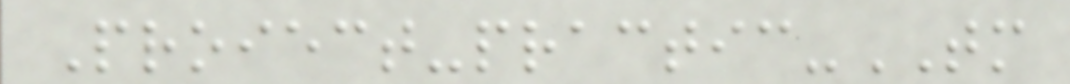Proiect-practic-TM
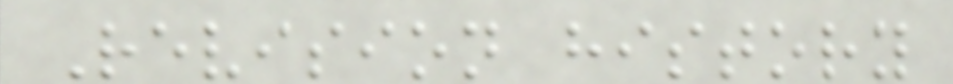Revision history
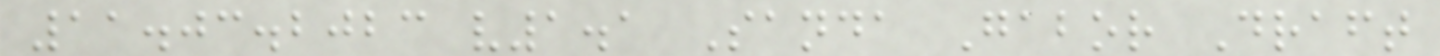11.03.2023 v1.1 Sanda Gabor Draft
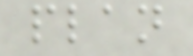plan
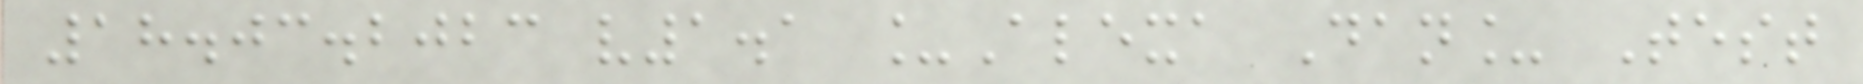18.03.2023 v1.1 _Alexa Dan_ Test
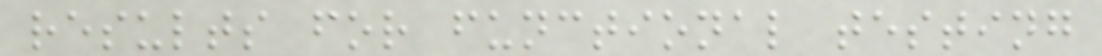results for functional testing
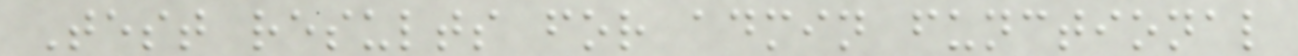Test results for admin functional
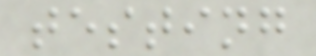testing
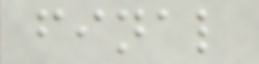final
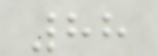88
